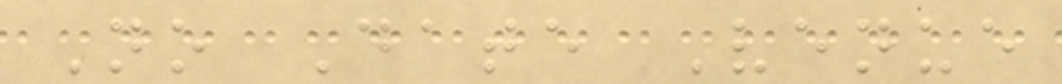No Date Venue
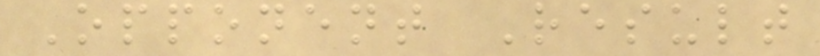Opponent Result
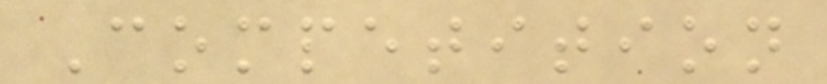Competition
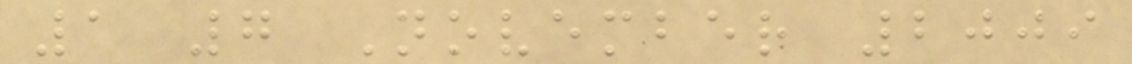1 7 November 2009
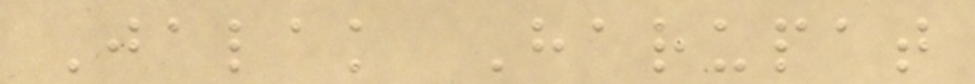Jalak Harupat
